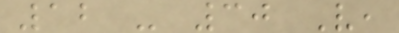12 - 30 V,
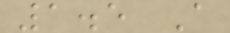1.5 A
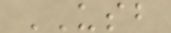USB
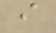i
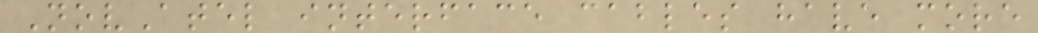NovAtel interface cables have more
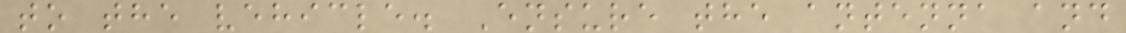to the vehicle. Ensure the antenna and
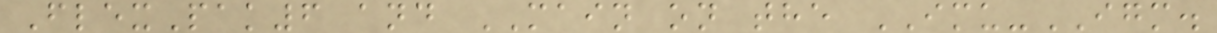FlexPak6 and MAIN on the IMU-IGM.
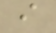i
